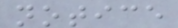notice
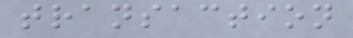transaction
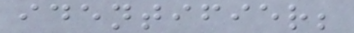identifier;
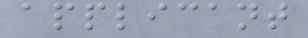applicant
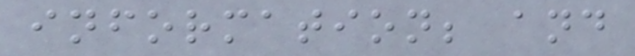information; and
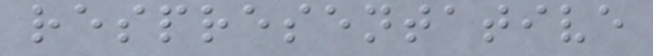respresentative
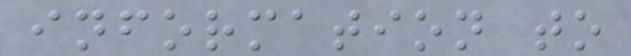information to
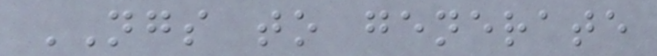NGS to generate
